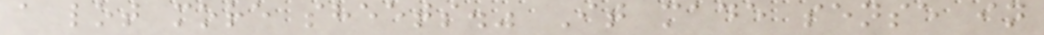a lot more sheets." It made sense in
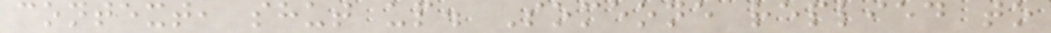context, shut up. Someone replied to
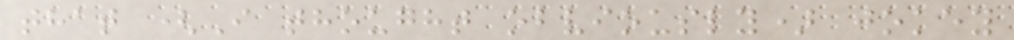that (I thought obviously) jokey
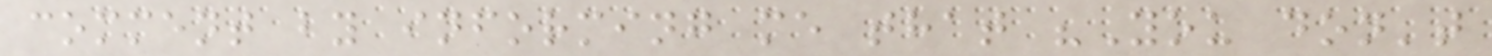comment by informing me that "You don't
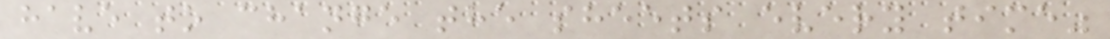have to change the sheets every time"
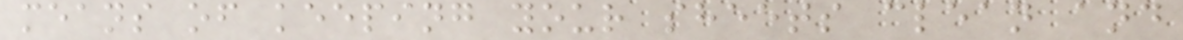means of keeping your sheets clean and
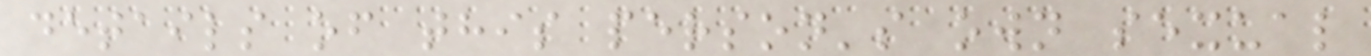details of this person's own sexual
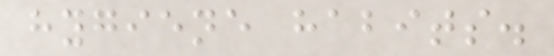hygiene habits.
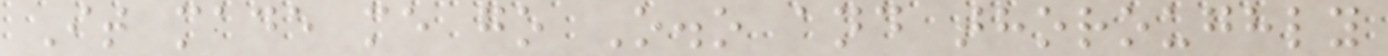It made me go O.o and thoroughly
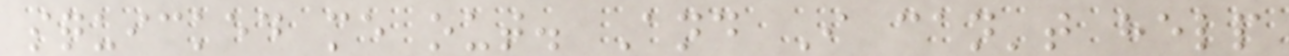squicked me out. And I can't help
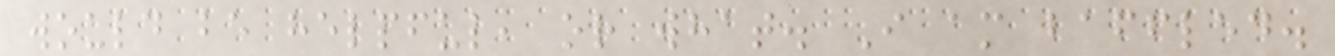would be helpful, or what. I am baffled.
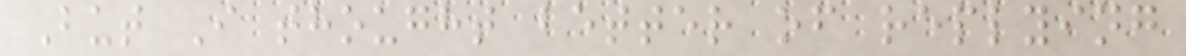But I thought better of replying
